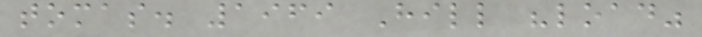tomas. 1969 Hill "load"
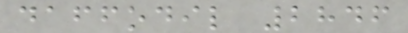daffodil 2846
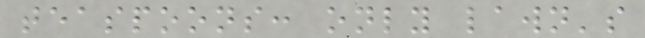teaspoons: only lawn's
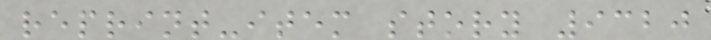reprint-item story 9320
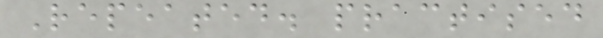Repeated. practised
